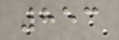853
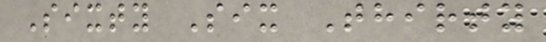Sixty Six Thirty
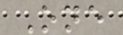One
